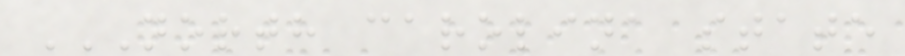NORTH CAROLINA STATE
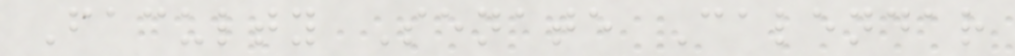Faculty Senate Calendar
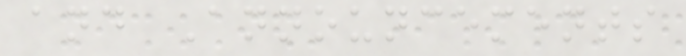and Announcements
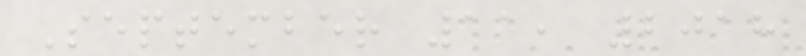September 11, 2018
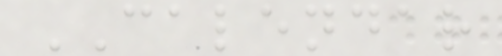CALENDAR
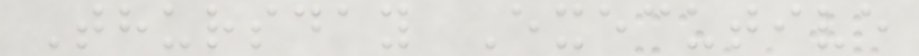Thursday Executive
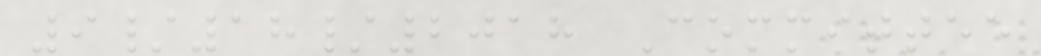9/18/2018 Committee
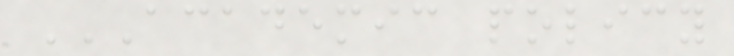ACADEMIC POLICY
